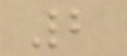2
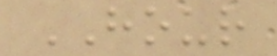HOUR
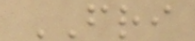FRI
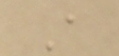A
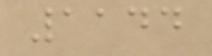1144
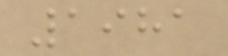1981
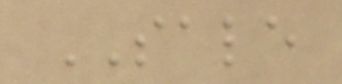SALE
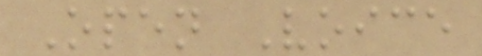Open Voice
